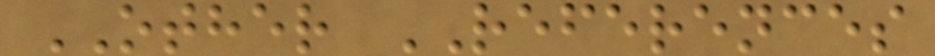OTHER REFERENCES
